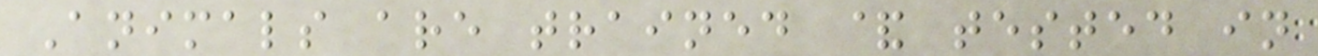Animals are trained & tested in
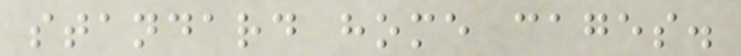standard home cages.
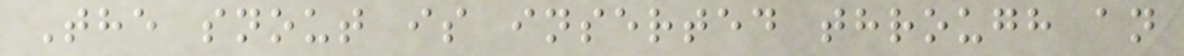The snout is inserted through an
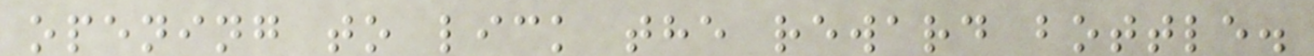opening to lick the reward bottle.
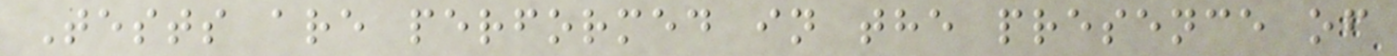Tests are performed in the presence of
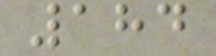184
